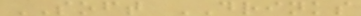SOFT DRINKS
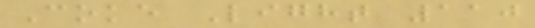Coke Light 110
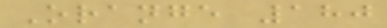Orange 180
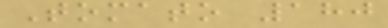Tomato 180
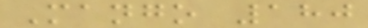Mango 180
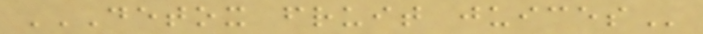DETOX FRUIT JUICES
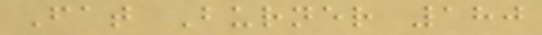Fat Burner 180
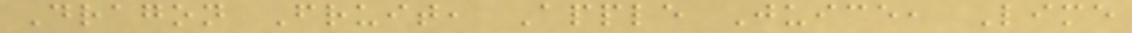Dragon Fruit, Apple Juice, Lime
